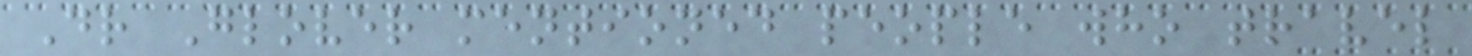Dr Glover mentioned people who travel
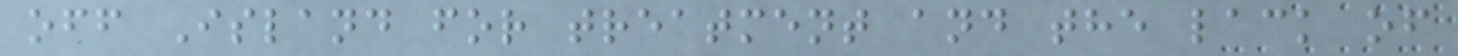off Island for treatment and the lack of
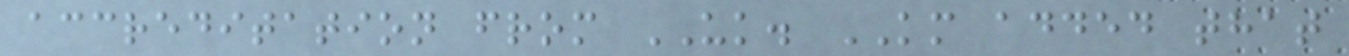accreditation from UK. KM added that
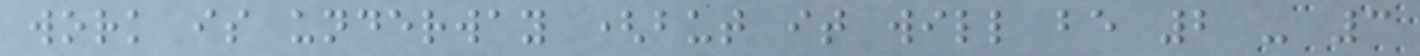work is underway (but it will be 2 - 3
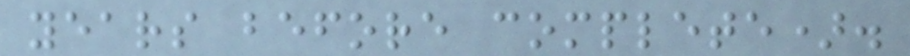years before complete).
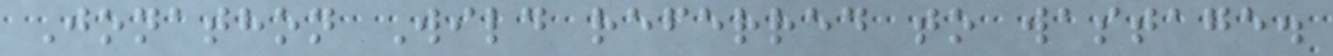Jonathon Wild referred to wastage.
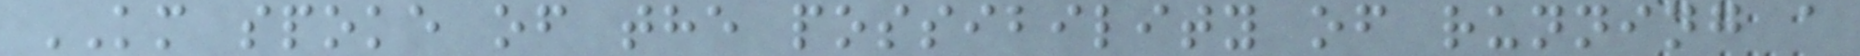KM spoke of the possibility of running a
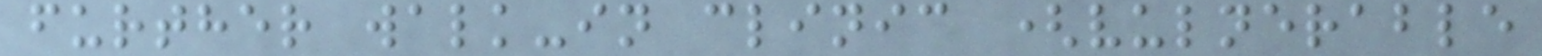further walk-in clinic (vulnerable
